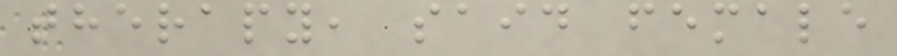therapy, said female
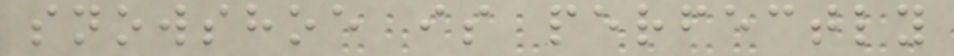snowshoe is perfectly
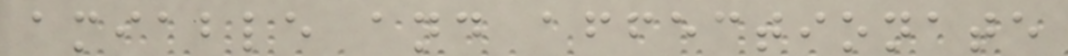amiable and affectionate
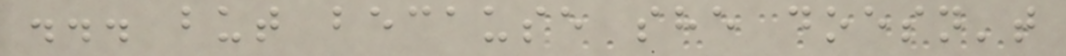... but because she doesn't
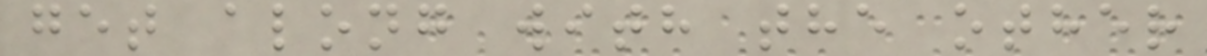get along with the other
